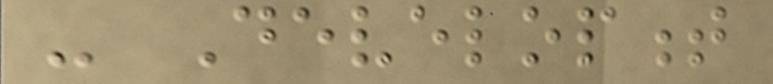- Development
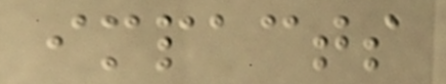impacts
